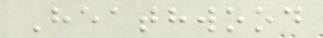Heathwood
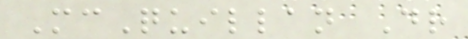McQuillan Dr
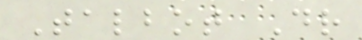Talbot Dr
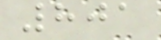801
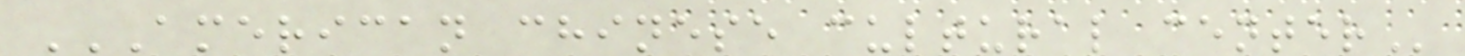AMERICAN CHINESE CULTURAL CENTER
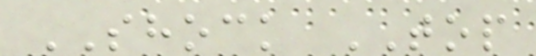SHOCK TOP
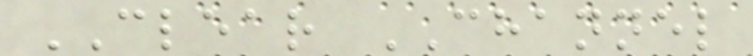CLEAR CHANNEL
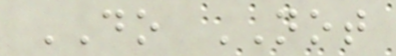DO NOT
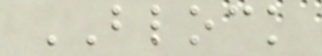BLOCK
